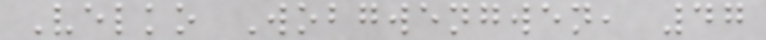Velko Wobgwengwen, 47
